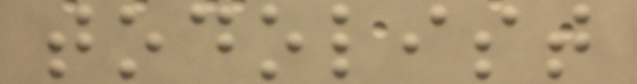todolist
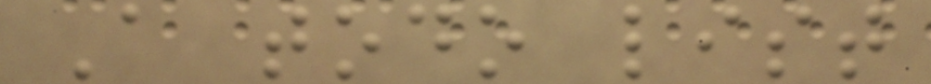A todo list
